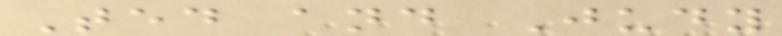Ted and Judy
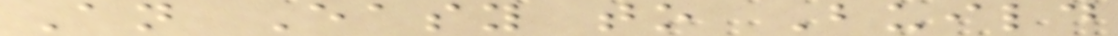An Easy to Build
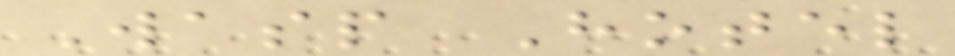Wasp Hotel
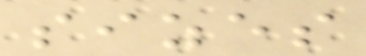sizes
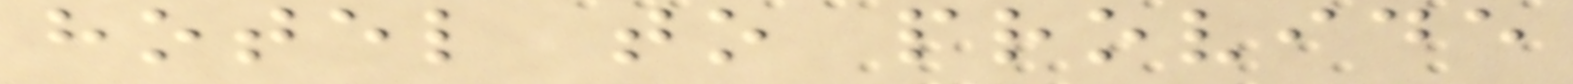hotel to provide
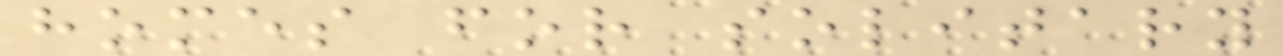homes for solitary
